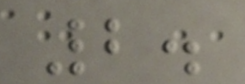2.
